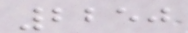2250
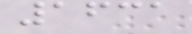1631
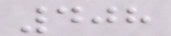408
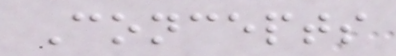Concepts
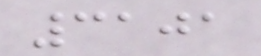3101
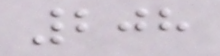208
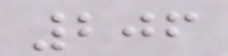206
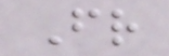Fr
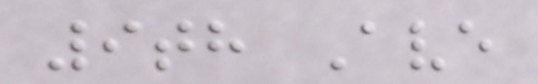9th Ave
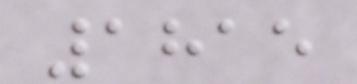1815
